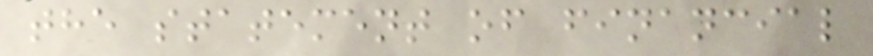the statement of financial
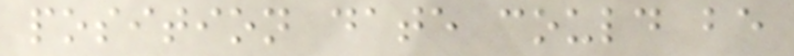position date could be
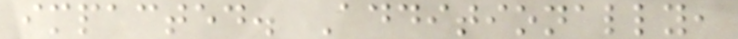impacted. Additionally,
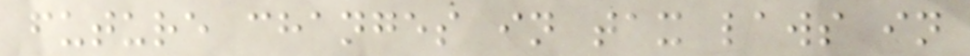future changes in tax laws in
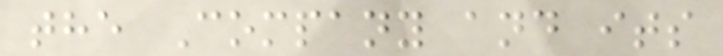the Company and its
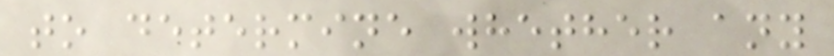to determine whether any
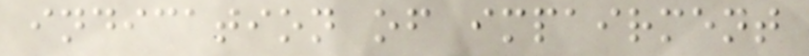indication of impairment
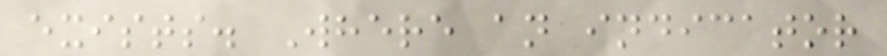exists. Where an indicator
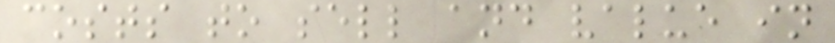costs to sell and value in
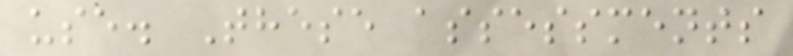use. These assessments
